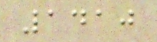1410
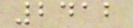2412
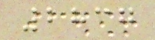2837
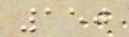150
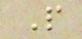P
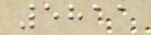5811
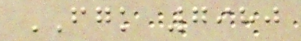FGK 7980
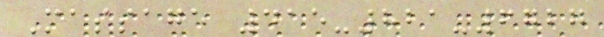Massage 415-821-6727
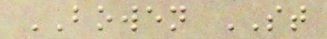BOWEN ST
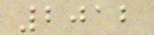2012
